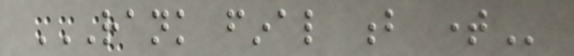RANK FINAL B TIME
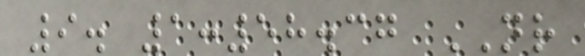9. 1:58.37 NR
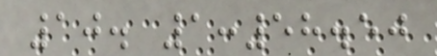10. 1:58.50
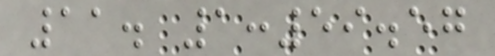11. 1:59.57
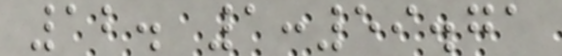12. 1:59.71
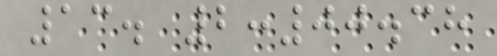13. 2:00.38
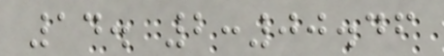14. 2:00.46
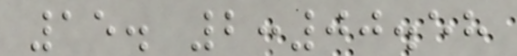15. 2:00.58
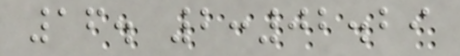16. 2:02.29
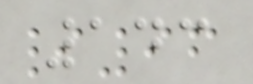143
